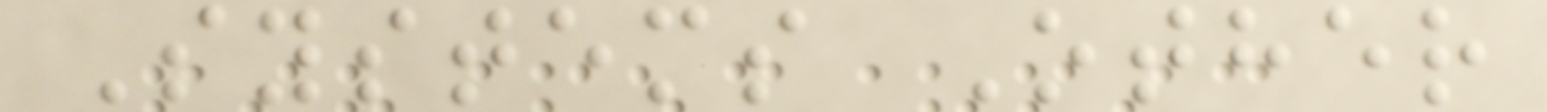Systems Other
